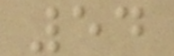54
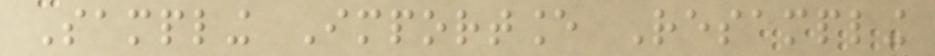Sampling Importance Resampling
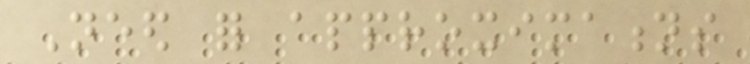Need for approximations
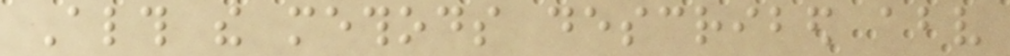Although the methods described above
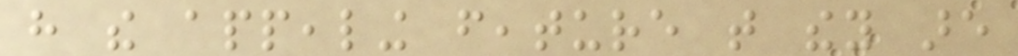have the appealing feature that they are
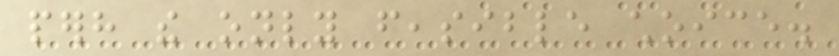perhaps the only feasible choice.
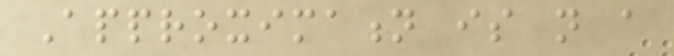Approximation is not a
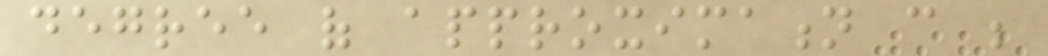degree of approximation can be
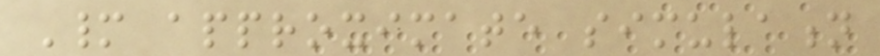Many approximate simulation
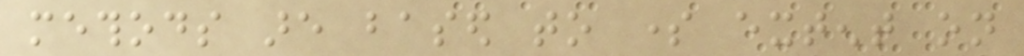methods are based to some extent on
